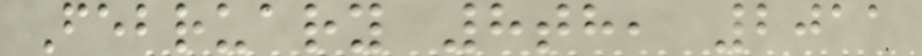February 8th, 2011
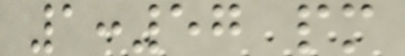1:57 pm
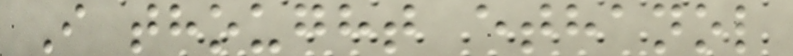I thought ethanol
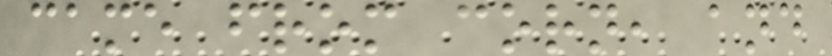came from corn, and
